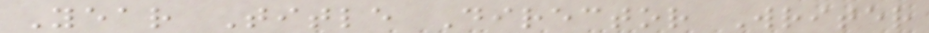Year Title Director Writer
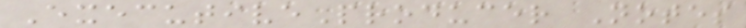ExecutiveProducer Notes
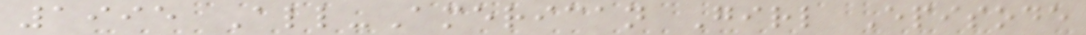1995 All-American Girl Episode
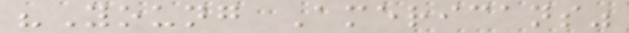"Young Americans"
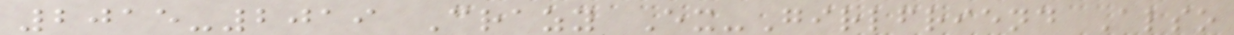2015-2019 Crazy Ex-Girlfriend Also
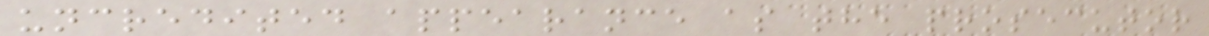uncredited appearance as the prosecutor
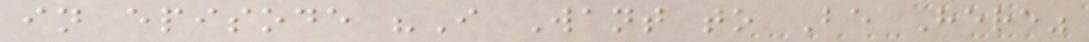in episode "I Want to Be Here"
